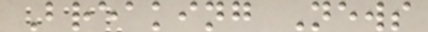Breaking News
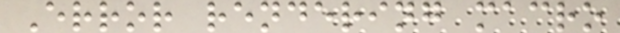Error rendering macro
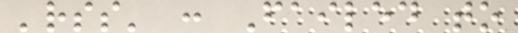'rss' : Failed to
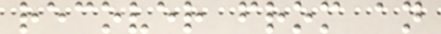recover from an
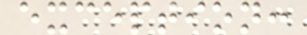exception:
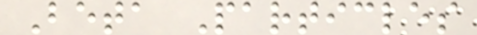Beta Particles
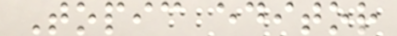Topic editor
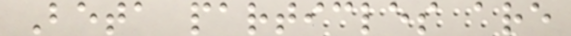Beta particles are
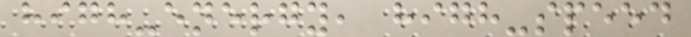high-energy, high-speed
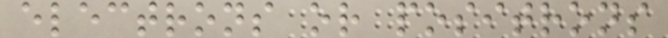electrons or positrons
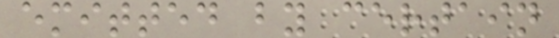emitted by certain
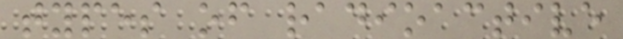types of radioactive
